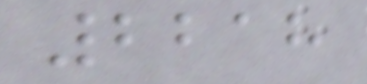2218
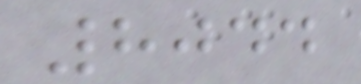8044
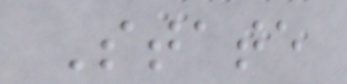State
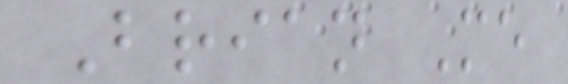Brian Me
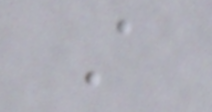A
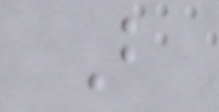B
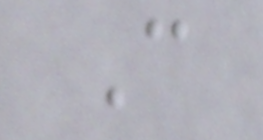C
